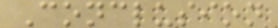Conclusion
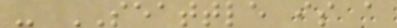- SEATTLE is a
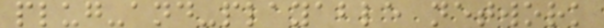plug-and-playable network
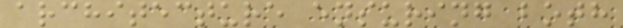architecture ensuring both
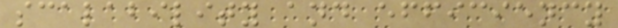scalability and efficiency
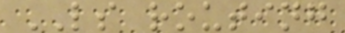LS routing
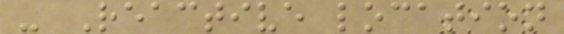- Reactive location
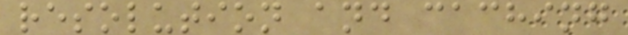resolution and caching
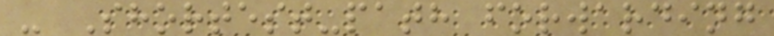- Shortest-path forwarding
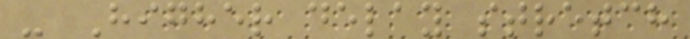- Higher delay stretch
